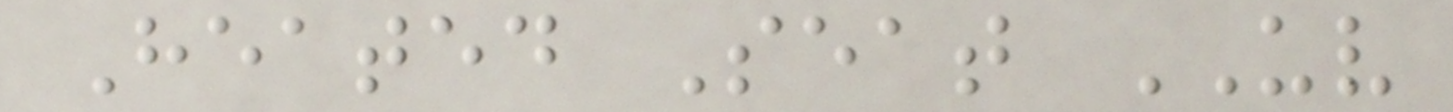Heated Seat UV
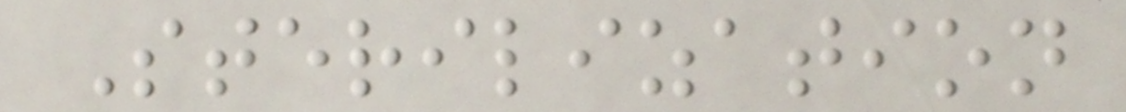Sterilization
